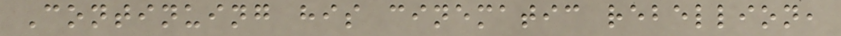Continuing his cinematic rebellion,
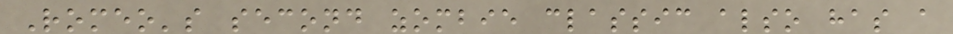Romeo's second zombie classic also has a
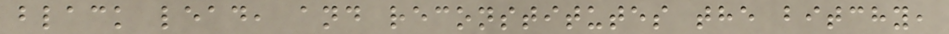black lead, and reconstitutes the bitchy,
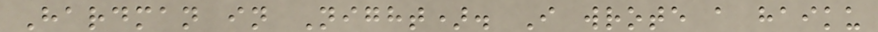Hardman in Night). I wrote a haiku
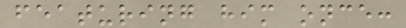featuring him once:
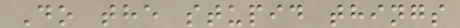Do the stupid things
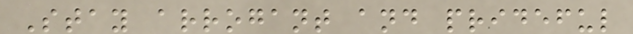Stay arrogant and prideful
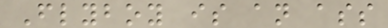Flyboy is an ass
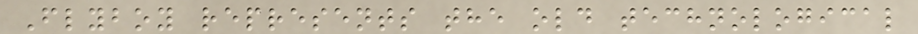Flyboy represents the old technological
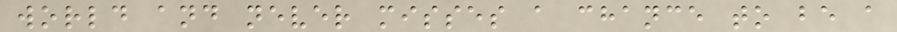world and never misses a chance to be a
